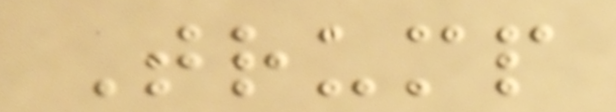Trump
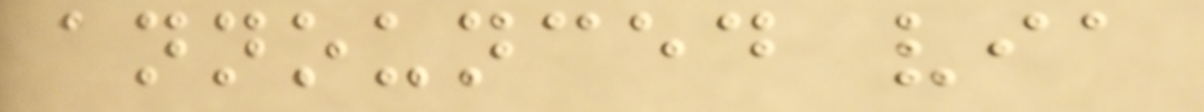announced via
